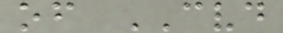of CVD
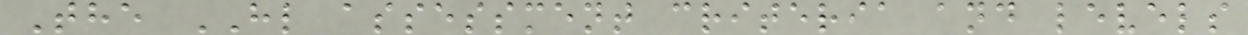The HL assessment criteria and levels
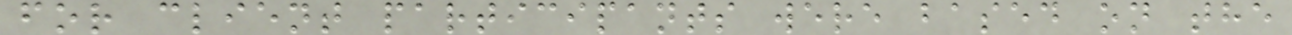for client participants were based on the
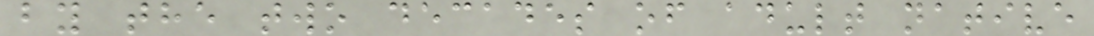by the two decades of adult native
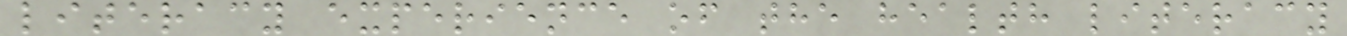literacy experience of the health literacy
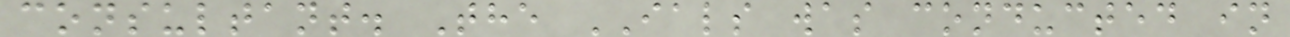consultant. The IALS was conducted in
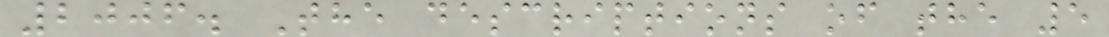2006. The descriptions of the 5
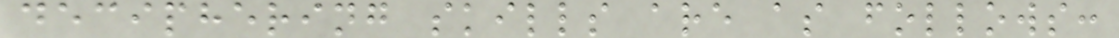deciphering skills are as follows:
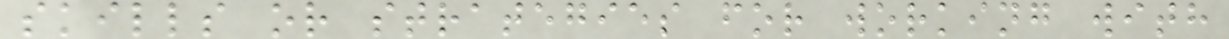skills or strategies for working with
